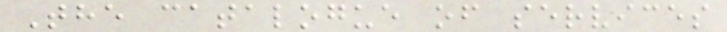The catalogue of services
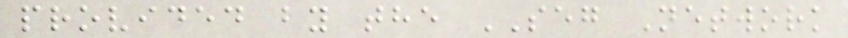provided by the SEG Network
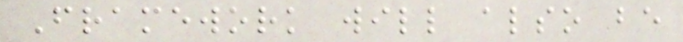Framework will also be
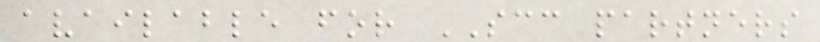available for SCC partners
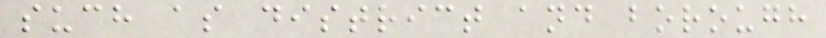such as district and borough
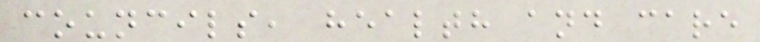councils, health and care
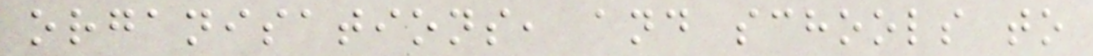organisations, and schools to
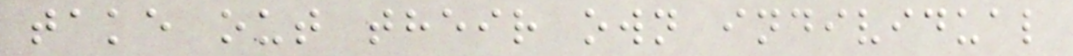take out their own individual
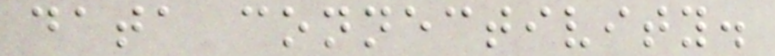data connectivity.
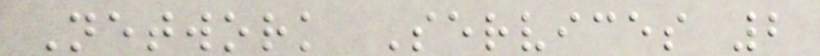Network Services 2
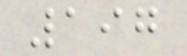197
